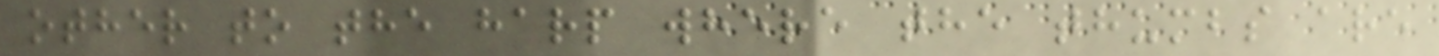other to the harp where the thumbs are
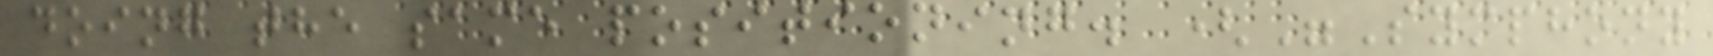doing the same positioning. ("Symphony
